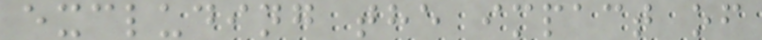excluding the impact of
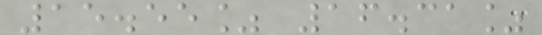15.55% 16.31%
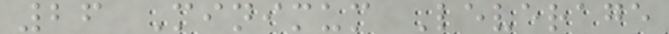26 Minimum Leverage
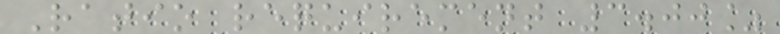Ratio requirement 3.00%
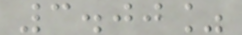3.00%
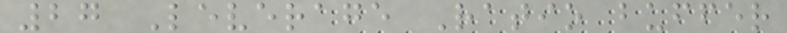27 Leverage Ratio buffer
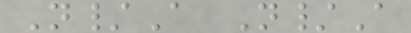N/A N/A
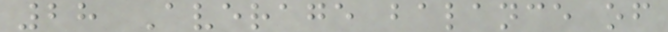28 Average balance of
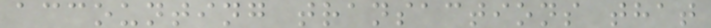accounting transactions that
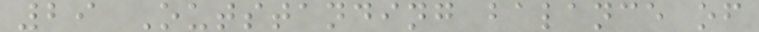29 Outstanding balance of
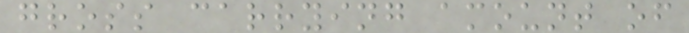gross carrying amount of
